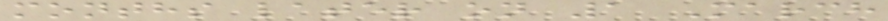months later on 1 March
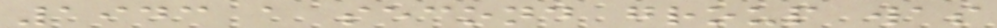1943 a second group was
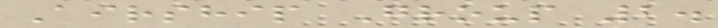Airship Group 2.
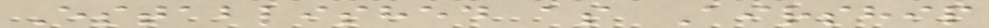Established as Airship
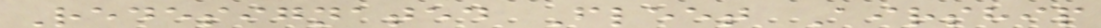Redesignated Fleet Airship
